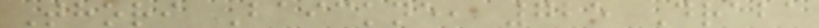Thori Baickne, 725 Draba
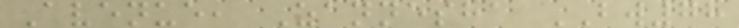Avenue, Zannesha BW78
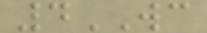4WC
